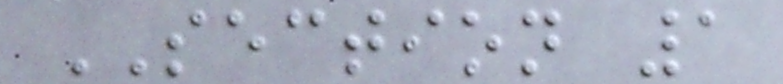SECTION 1
